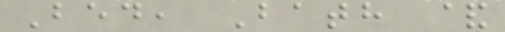Bed, Bath &
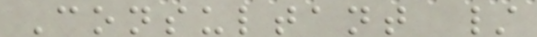Consultant /
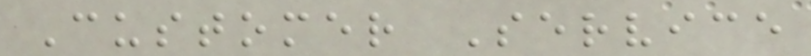Customer Service
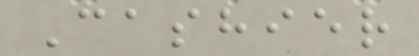Cashier
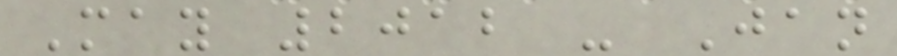May 2012 - Jan
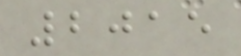2015
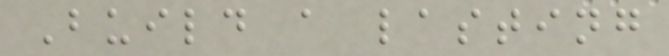Build a lasting
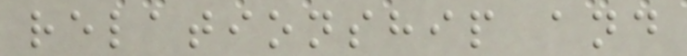relationship and
